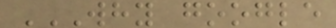WHY GOOGLE
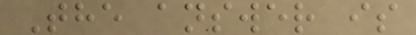The answer is
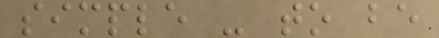simple - to be
